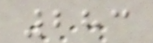283
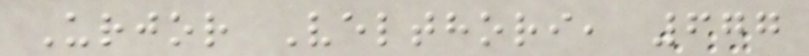Urjor Velthori, 677
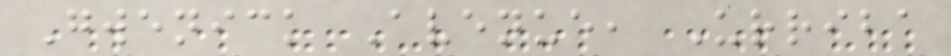Gwenick Avenue, Urriba
